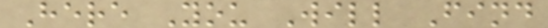Here You Will Find
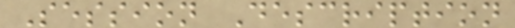Session Description
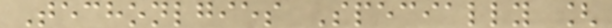Techonlgies Specially [
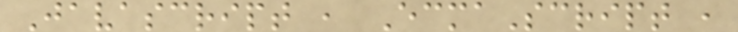Javascript , EcmaScript ,
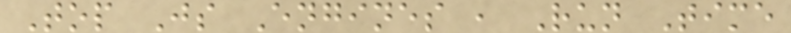Top Js Engines , Run Time
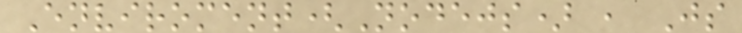Enviroment(Nodejs) , Js
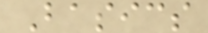Basics
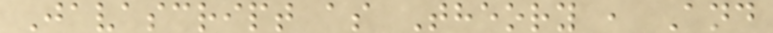Javascript as Theory , And
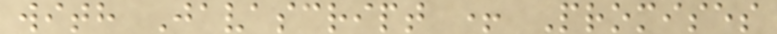with Javascript + Promises
